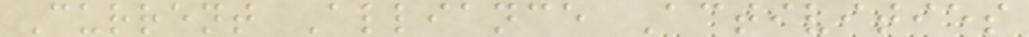Current Alliance Activities
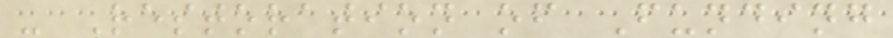- Restoration of Funding
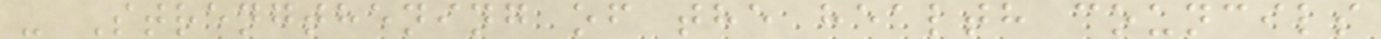- Strengthening of the health councils
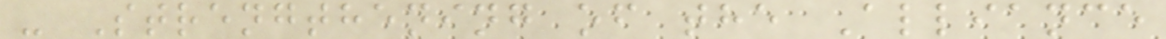- Strengthening of the Alliance
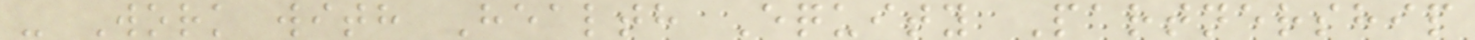- Work with Health Equity Partnership
